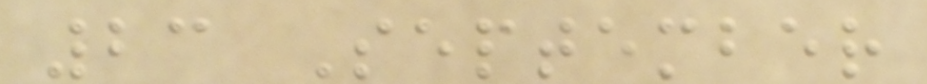23 September
